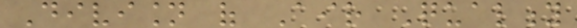Division of Air Quality
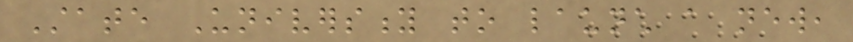State University to launch a new,
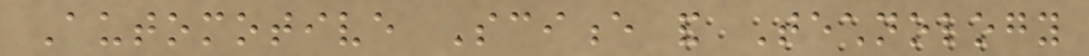Automotive Science and Technology
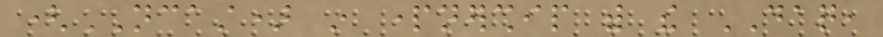(NCAST) in partnership with the DAQ,
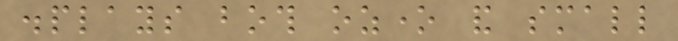displays both ozone and small
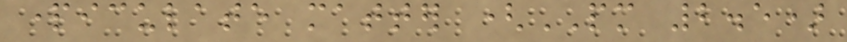particulate matter (PM 2.5)
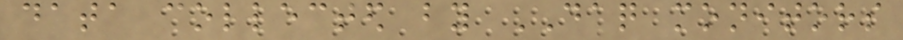data collected by DAQ monitors
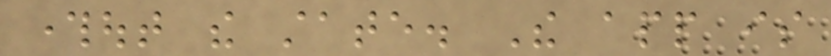throughout the state. The app is
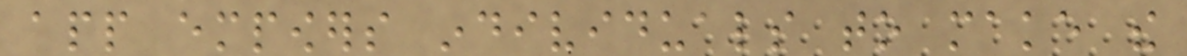app empowers individuals to make the
